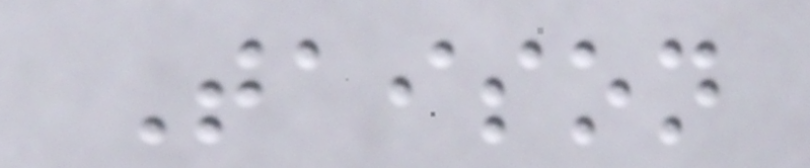Taison
